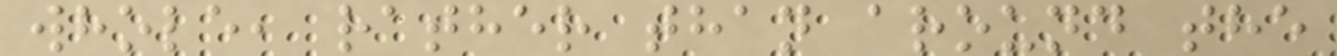whole, rather than around the
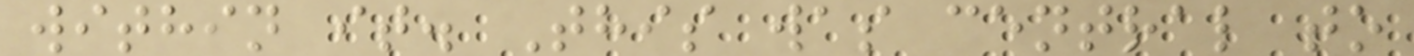within it. This was central to
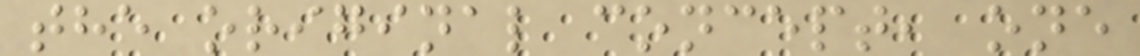the original concept, one
